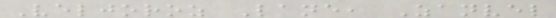Veljoroz Lane, Zanvel
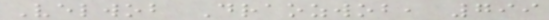Velwob Draozwob, 799
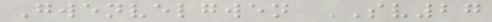Gwenvelgwen SV27
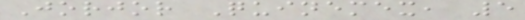Jorjor Quinemex, 5
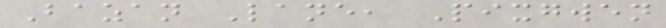Bazan Lane, Pixgwen
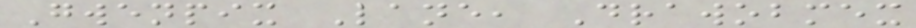Gwenpix Lane, Drawobmex
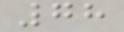78
